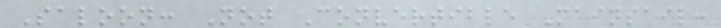Saloon: Not Convertible Mainsail:
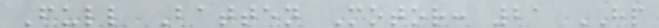Full Batten Motor: 21 HP
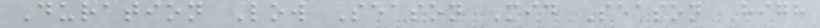Duration Low Season Mid Season High
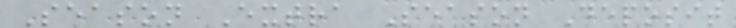Season Extra Season Deposit
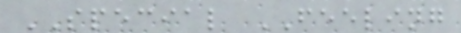SPECIAL FEELING
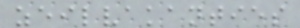zeilvakanties
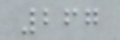267
